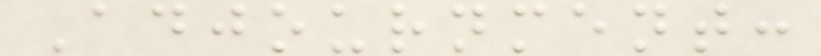Adjournment:
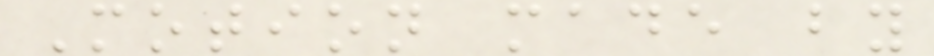Motion made by
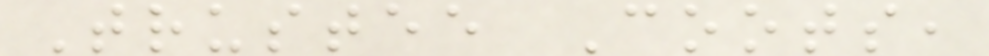Trustee Coots,
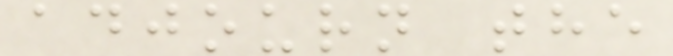adjourn the
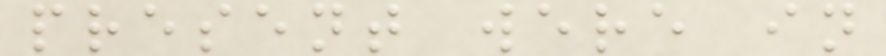present were in
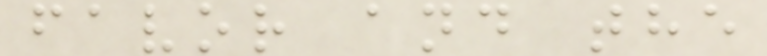favor and the
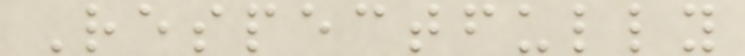Respectfully
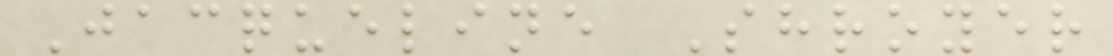Jacqueline Shroyer
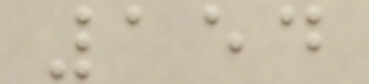154
